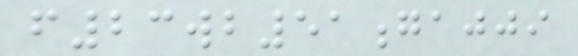f23wb51gajji
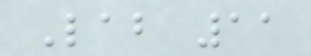Lab 11
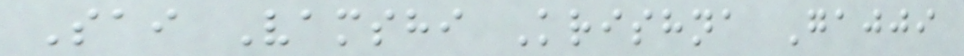Sai Vamshi Krishna Gajji
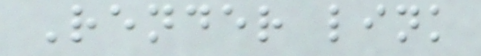Render link
